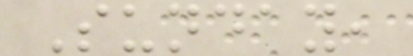Sunday,
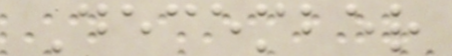December
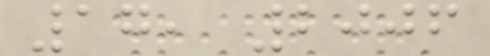17, 2006
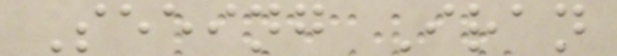Seeing Iran
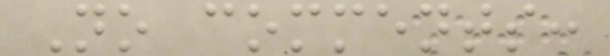No comments:
